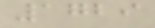1729
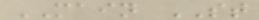MAIN ST
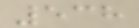538
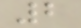2
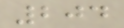204
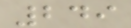249
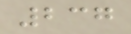237
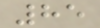85
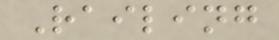Railing
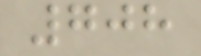708
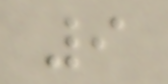9
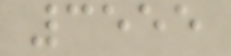3555
